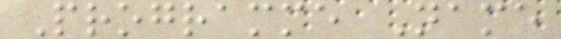Programme Name
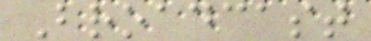Broadcast
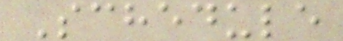Schedule
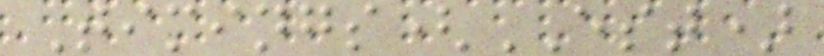Timings(EST)
